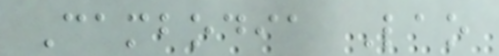Cambodia Lao
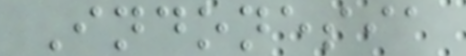Indonesia
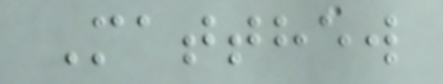Matthew
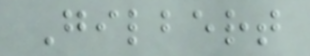Gilbert
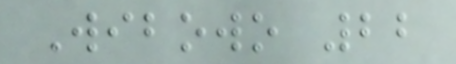Wibowo 22
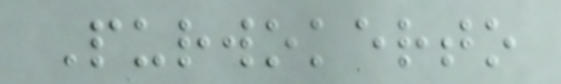Purwokerto
